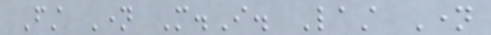First Name M.I. Last Name
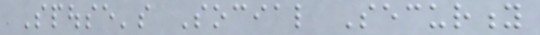Spouse's Social Security
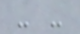- -
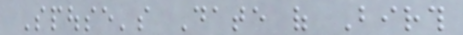Spouse's Date of Birth
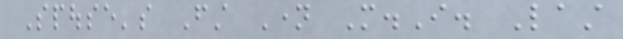Spouse's First Name M.I. Last
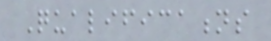Qualifications
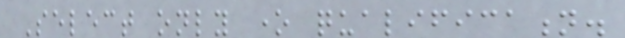Select only one qualification.
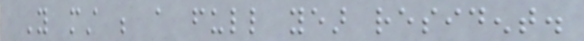You must be a full year resident.
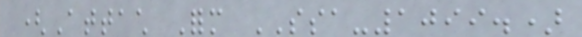(Attach Form SSA-1099.)
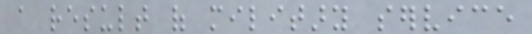a result of military service
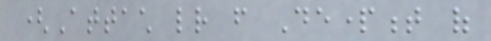(Attach letter from Department of
